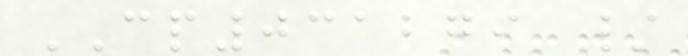CP031279 /
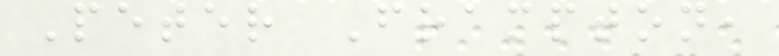Peter Frampton,
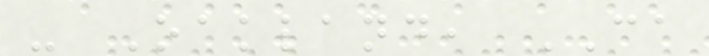- Oakland, CA
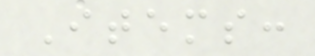Items:
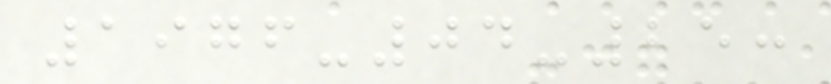1976-04-25:
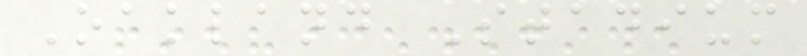Oakland Stadium
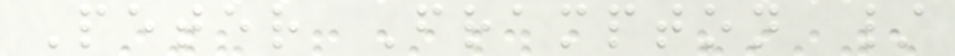Peter Frampton /
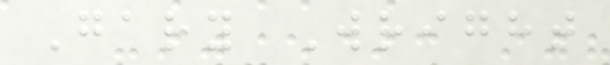Gary Wright
